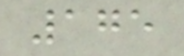175
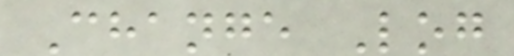Change Log
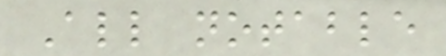All notable
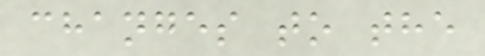changes to the
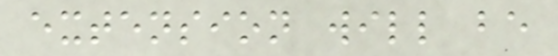extension will be
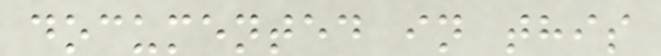documented in this
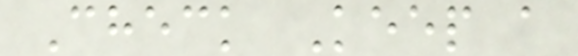Check Keep a
